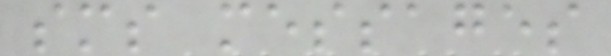sms messages
